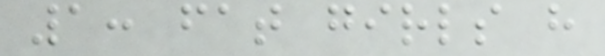1: fat girls have
